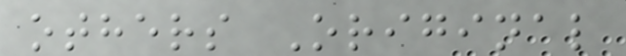others Original
